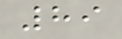89
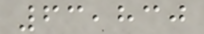63,830
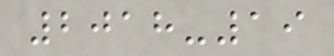2018-19
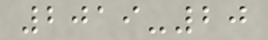2019-20
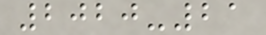2020-21
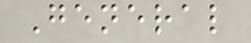General
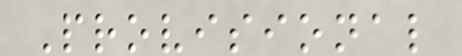Provisional
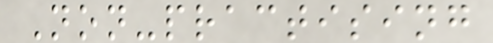Non-practising
